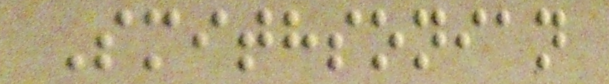Smithsonian
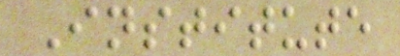Institute
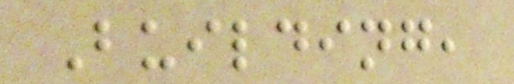Building,
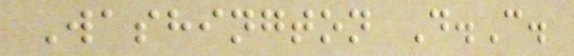Washington D.C.
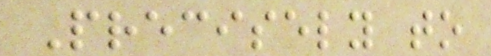Precisely to
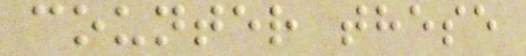counter these
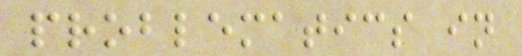problematics in
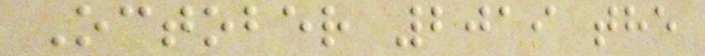October 2019 the
